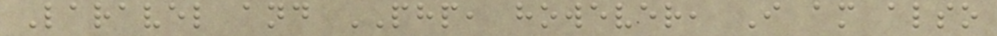Laravel and PHP, however, I am also
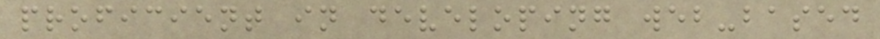proficient in developing web-based
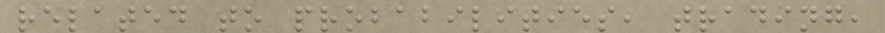related to probabilities, trading,
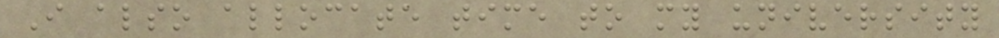I also allocate time to my university
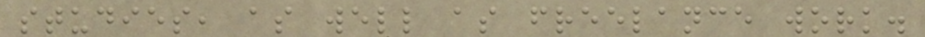studies, as well as freelance work.
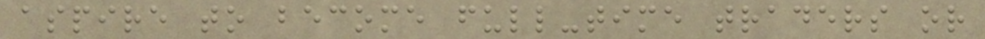aspire to become full-time traders or
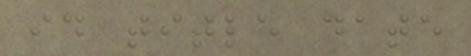id title date
